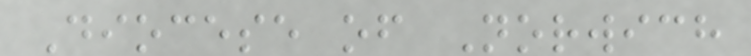Diocese of Norwich
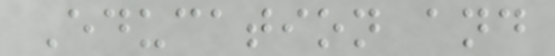Education and
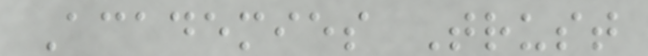Academies Trust
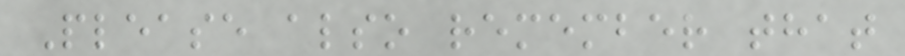Please also remember that
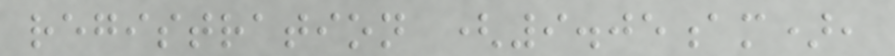registration (9.05am),
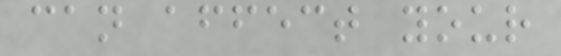can affect your
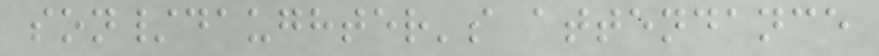son/daughter's attendance
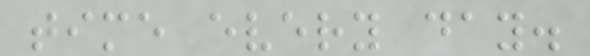time every day.
